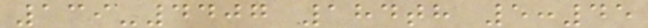139-4407 184th 5:45
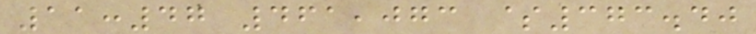11:47 461,073 $373.40
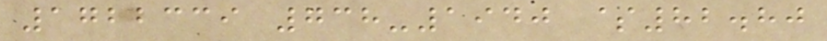1722339 738-1940 $82.80
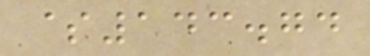$143.74
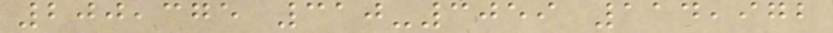200,375 310-3059 114,972
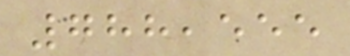788,555
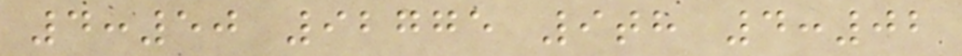4:50 92775 9th 4:02
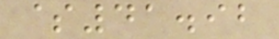$41.92
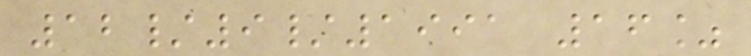12/9/1991 16%
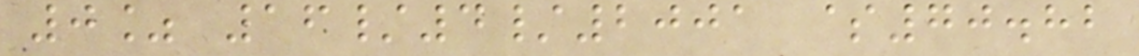0% 16/4/2001 $70.82
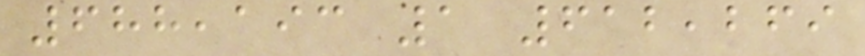688,193 1 612,269
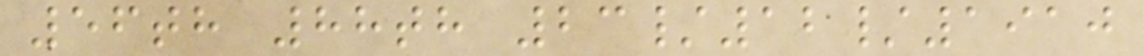56th 88th 23/12/1910
